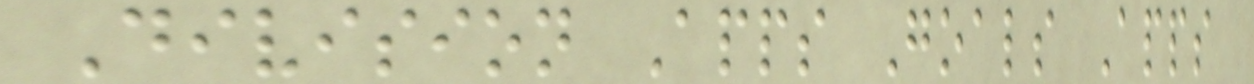Division Apps Goals Apps
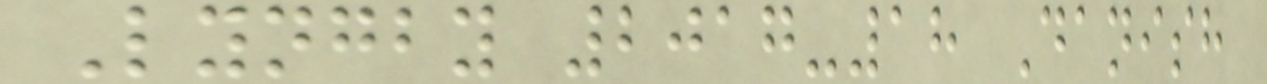Lyngby 2017-18 Danish
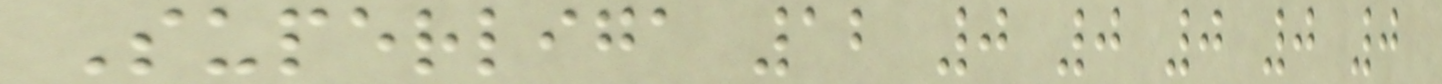Superliga 12 0 0 0 0 0
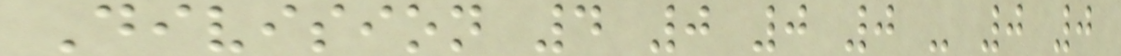Division 4 0 0 0 - 0 0
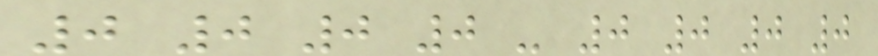0 0 0 0 - 0 0 0 0
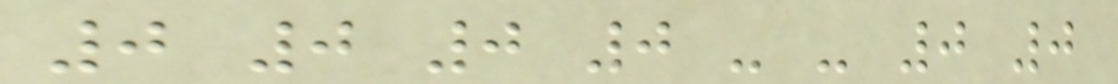0 0 0 0 - - 0 0
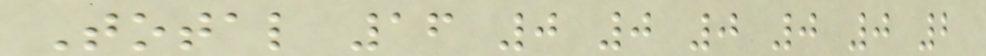Total 16 0 0 0 0 0 2
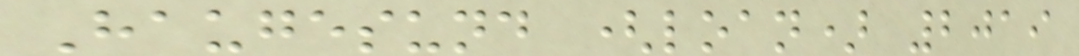Haugesund (loan) 2019
